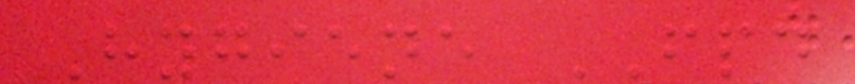Hygiene FPD
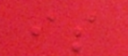is
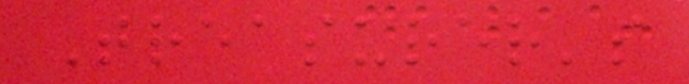Treasurer's
